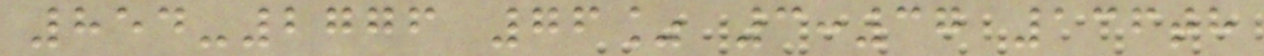854-2776 76% 3:37 136th
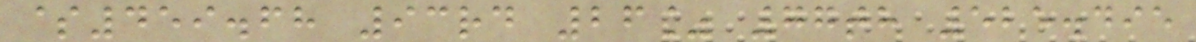$459.68 93rd 26% 77th 525.495
